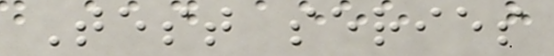Test series
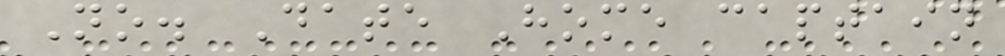No. Date Home captain
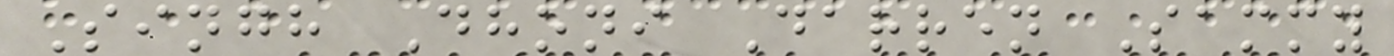Singh Dhoni Darren Sammy
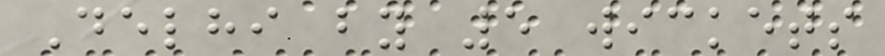Delhi by 5 wickets
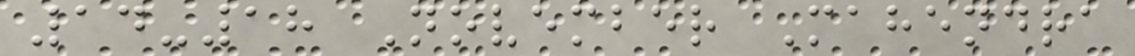14-18 November Mahendra
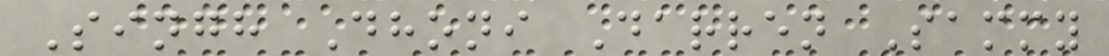Singh Dhoni Darren Sammy
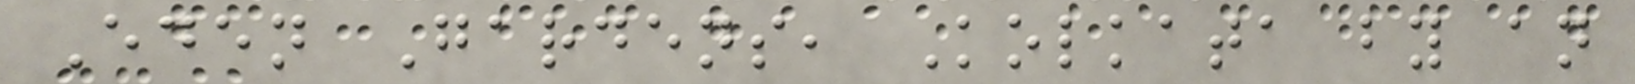Eden Gardens, Kolkata by an
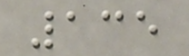135
